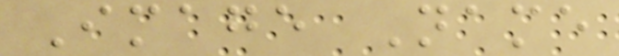Image Name
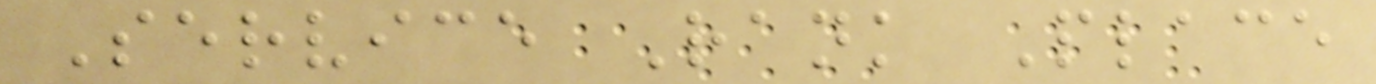Service Rank Place
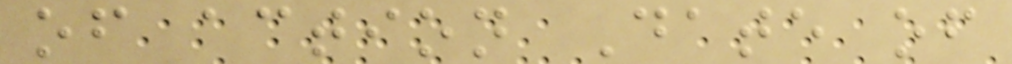of action Date of
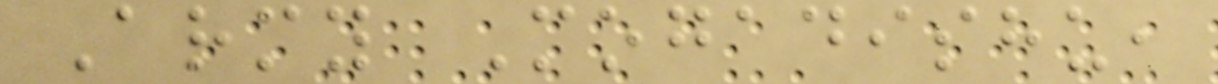Army Mogadishu,
